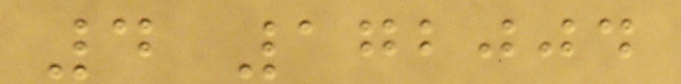4 172004
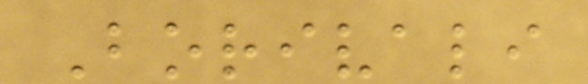Borivali
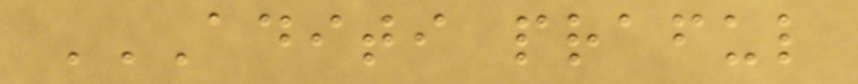ADITI PRAFUL
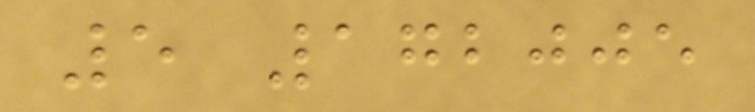5 172005
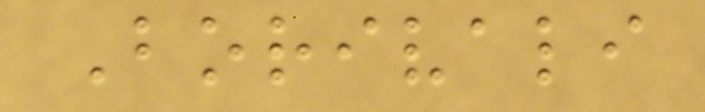Borivali
